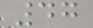47
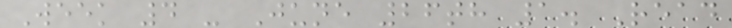Week 4 - June 26th 1. Read
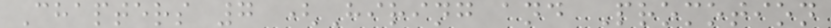Chapters 7 (Hiring and Promotion
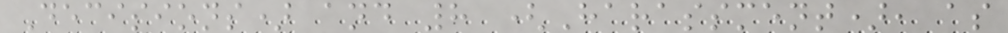Decisions) and 8 (Harassment), as
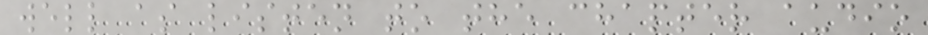well as listen to the chapter audio
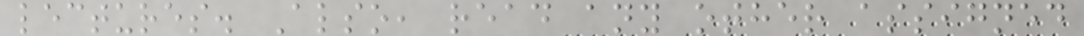lectures. Also, read any other assigned
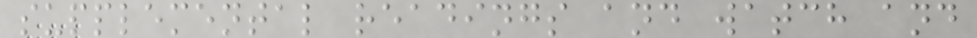supplemental readings and watch and
